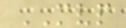MVP
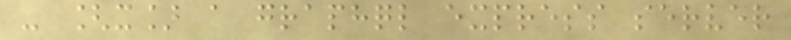- [x] a graphql express server
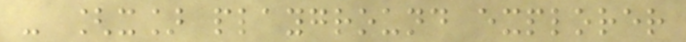- [x] playground explorer
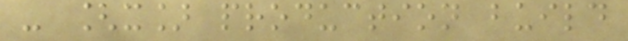- [x] production build
